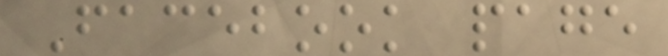Facebook page
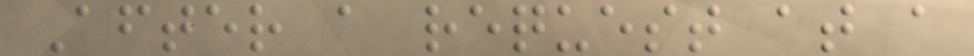After a request at a
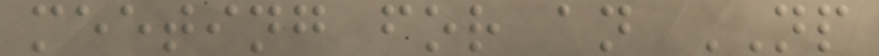meeting for an NP
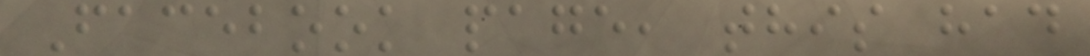Facebook page, this had
